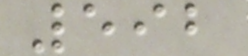592
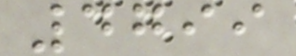4799
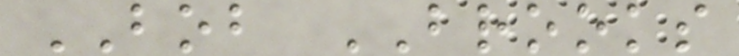BOB BROOKS
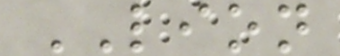LION
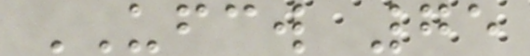UFCW 75
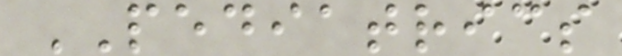PEDIATRICS
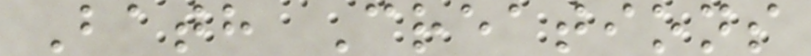Bath Creations
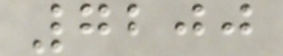7200
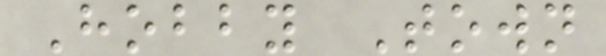Hobby Town
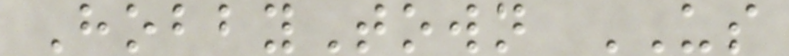HobbyTown US
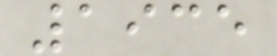1935
